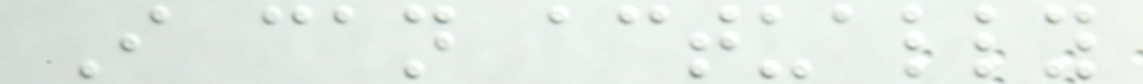I can actually
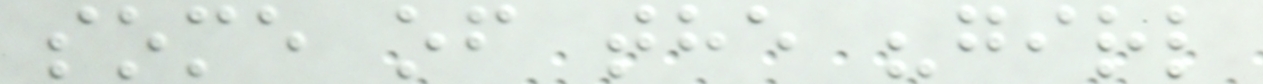some of the "girl
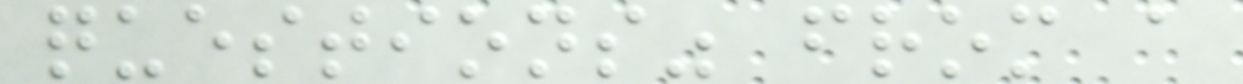questions" from a
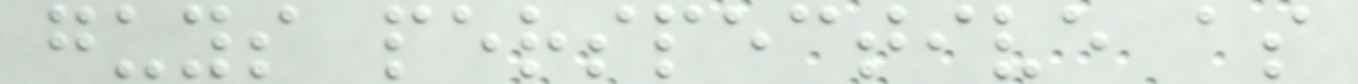guys perspective as
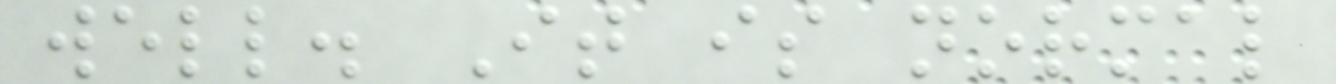well. It is normal
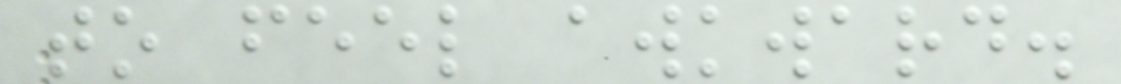to feel awkward.
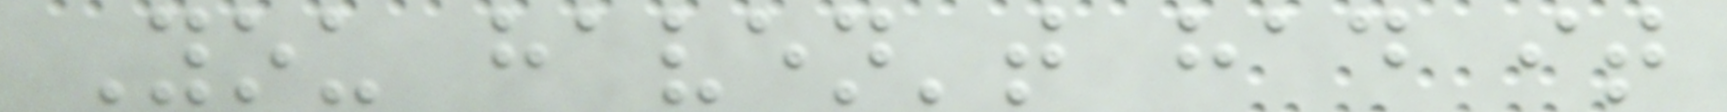You haven't had it
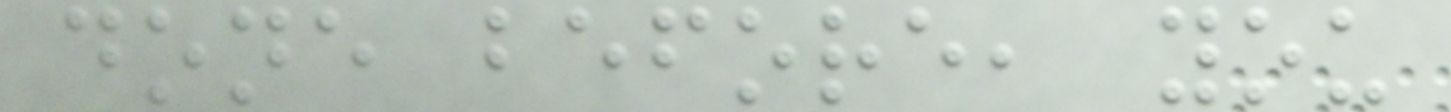done before, you
